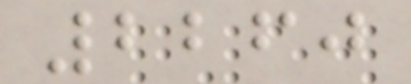2260
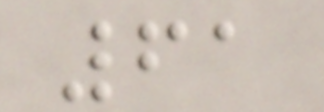61
